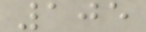105
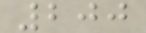200
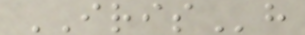IRISh
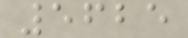5625
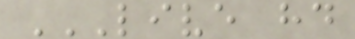LIVE HD
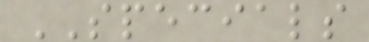SPECIALS
